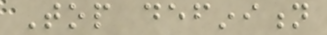Top definition
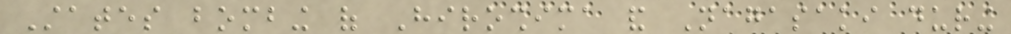States bombing of Hiroshima and Nagasaki during
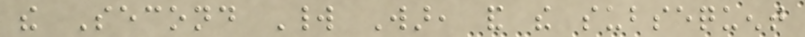the Second World War, and the subsequent
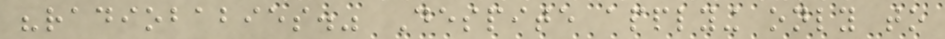"radiobabies." Despite applying only to
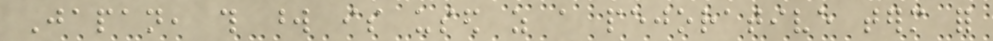Japan, this word is used as a pejorative term for
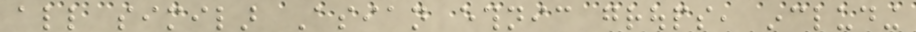all similar Asian ethnic groups, including
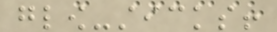glow-sticks!
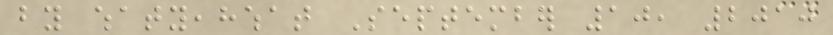by whatyeahwhat September 10, 2010
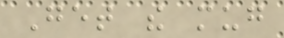Get the mug
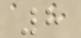8
